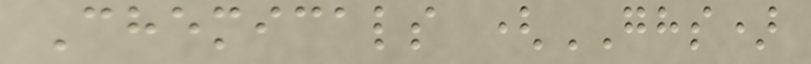Chemicals (GHS)
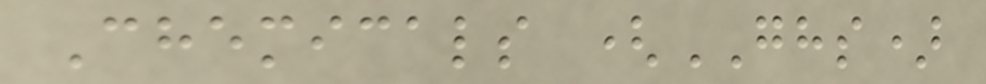Chemicals (GHS)
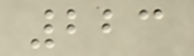223
